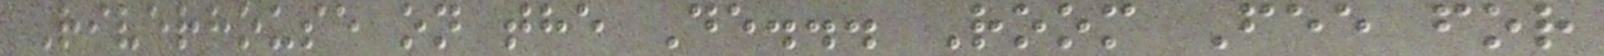Riverhouse on the De... Room Fee for
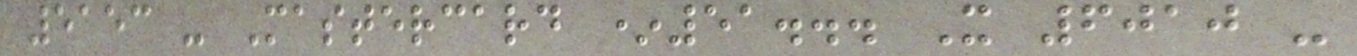5153 - Mastercard *51... X 6010 -
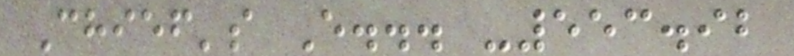Chief's E... -553.92
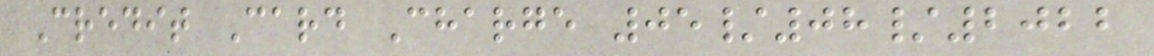Credit Card Charge 05/08/2022
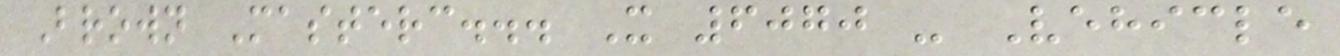Brown Masterc... X 6070 - Vehicle
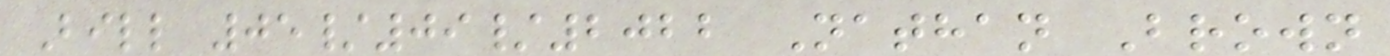Bill 05/09/2022 Nathan Brown
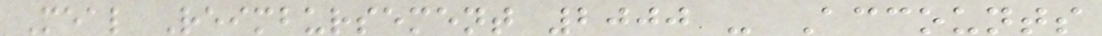Meal Reimbursement 2000 - Accounts
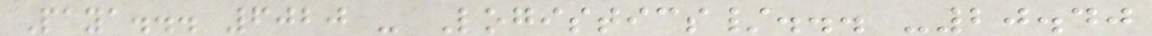Paya... 6020 - Logistics/... -20.40
